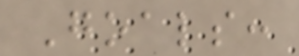Goals:
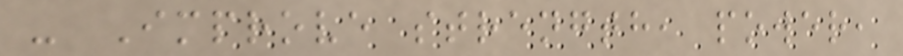- Improve strength, power,
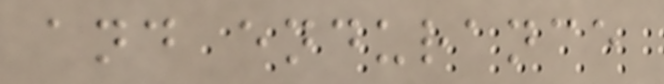and endurance
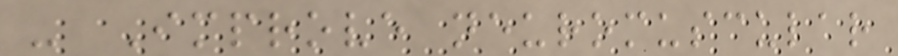- Improve neuromuscular
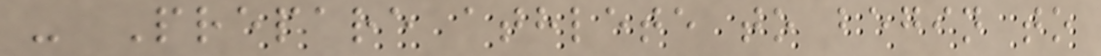- Prepare athlete to begin to
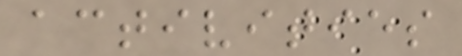activities
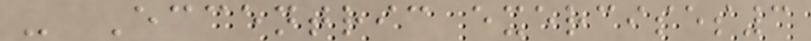- Eccentric exercises3
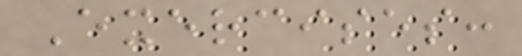Exercises:
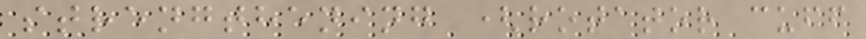strengthening (rotator cuff
